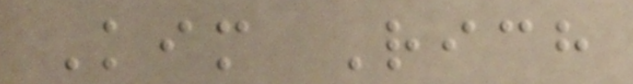Kim Rich
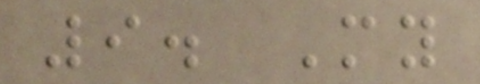9. My
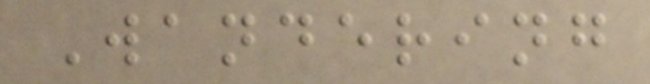Wandering
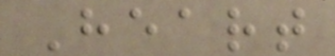Heart
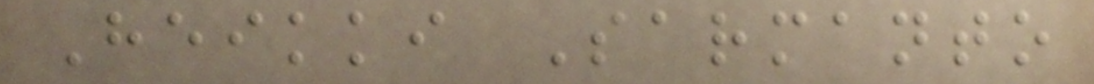Heikki Sarmanto
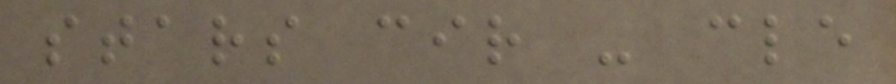stars cir - cle
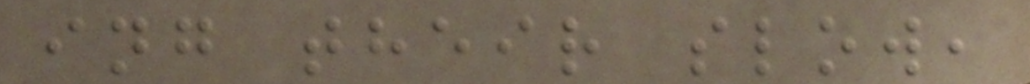ing their slow,
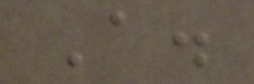A.
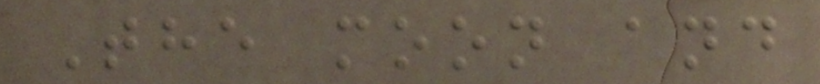The moon and
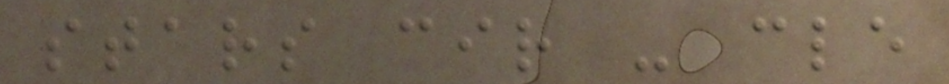stars cir - cle
